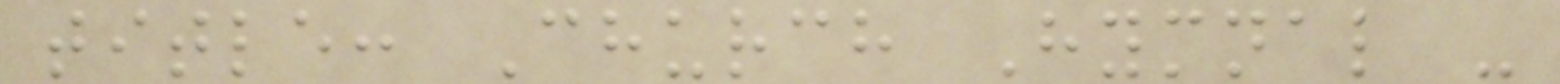title: Church Hymnal -
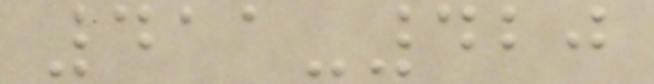411-420
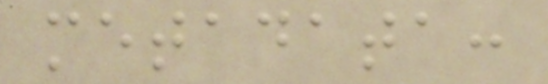metadata:
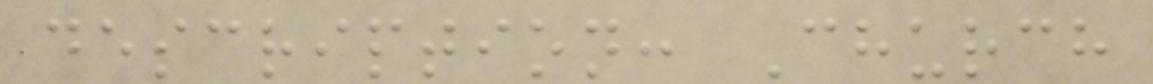description: Church
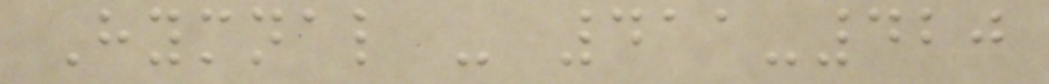Hymnal - 411-420
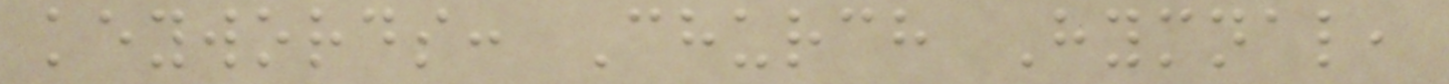keywords: Church Hymnal,
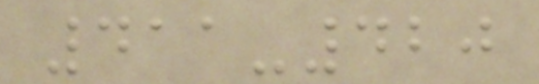411-420
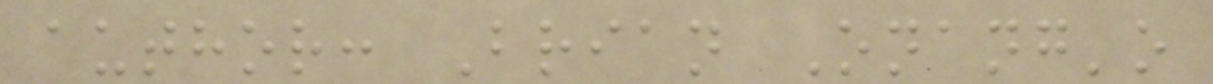author: Brian Onang'o
